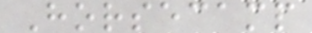Horsecamp
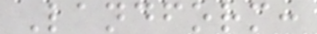Landform:
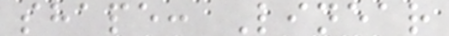shape: Linear
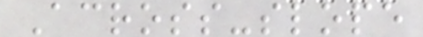Across-slope
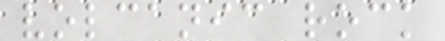volcanic rock
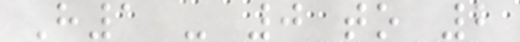H1 - 0 to 2
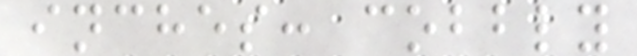inches: cobbly
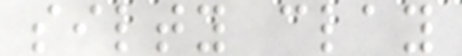silty clay
